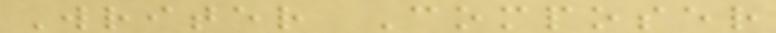Writer Composer
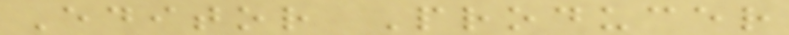Editor Producer
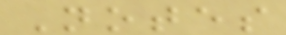Notes
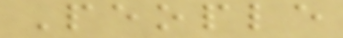People
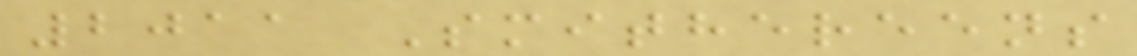2011 Smithereens
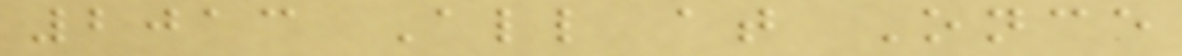2013 All at Once
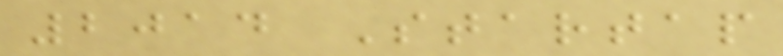2014 Startap
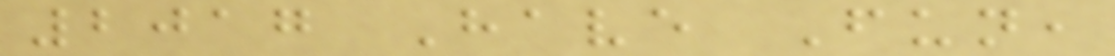2017 Have Fun,
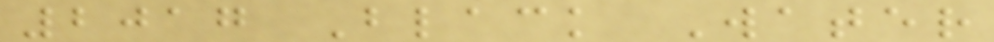2017 Black Water
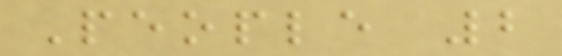People 2
